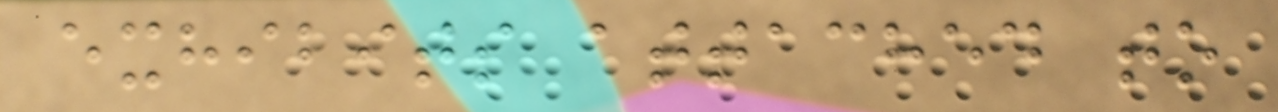exhibits attached to
